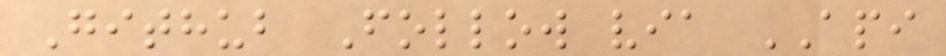Github Follow via API
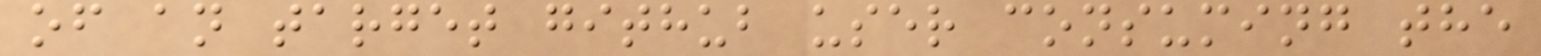of an target github user consuming the
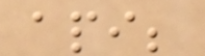api;
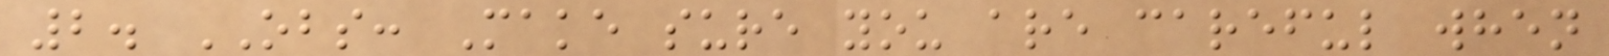2. OBS: Make sure you are careful when
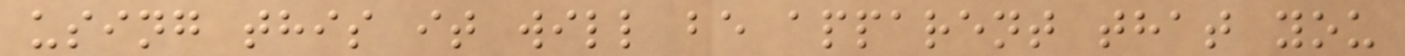using this it will be apparent that you
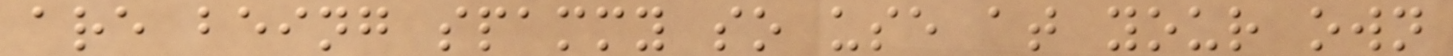are being spammy so use at your own
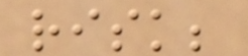risk;
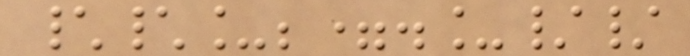\\_;=._//
